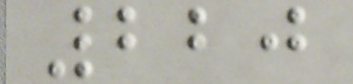220
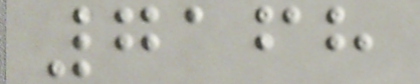7168
